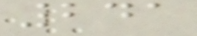241
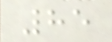85
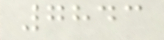7843
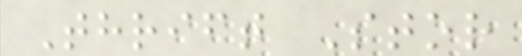Thrift Stor
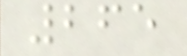265
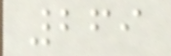269
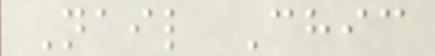Nail Chic
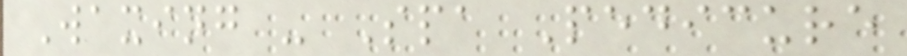Waxing - Spa Pedicure
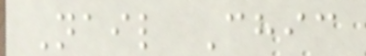Nail Chic
